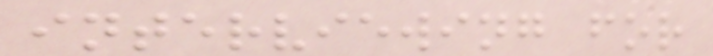interviewing for
